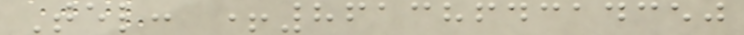Tel: +8613864314350
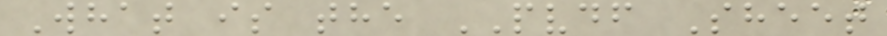What is the PVDF Sheet
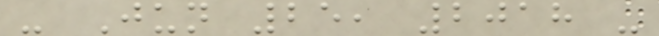- Jun 25, 2018 -
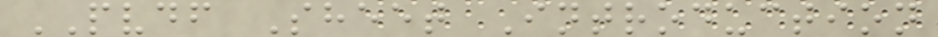PVDF Sheet Introduction
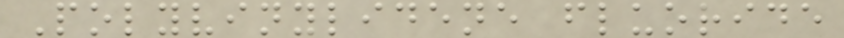Polyvinylidene fluoride
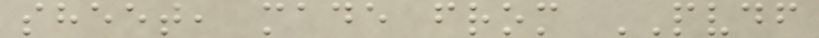sheet, made from PVDF
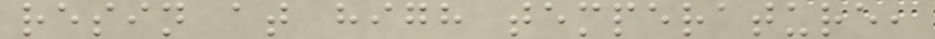resin at high temperature,
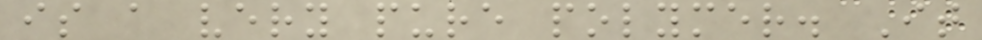is a very pure polymer. It
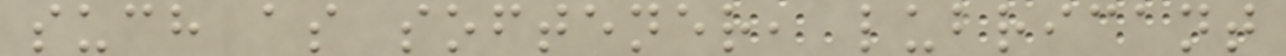such as softener, lubricant
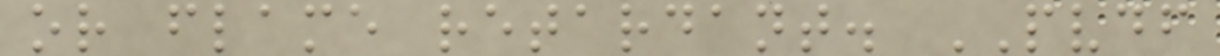or flame retardant. PVDF
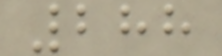288
